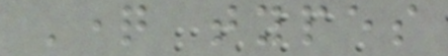Question types
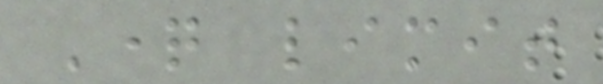Question limit
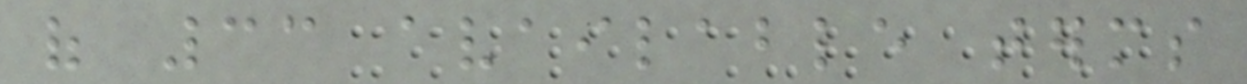of 33 available terms
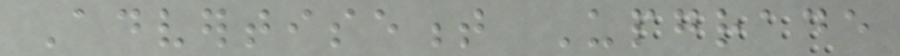Advertisement Upgrade
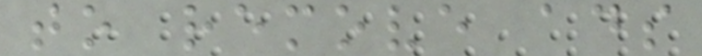to remove ads
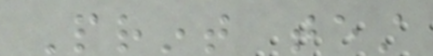Print test
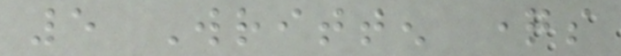5 Written questions
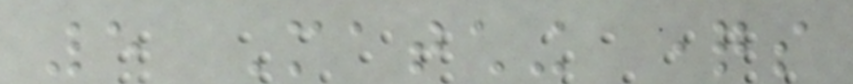5 Matching questions
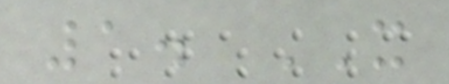1. IT
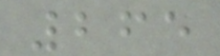265
